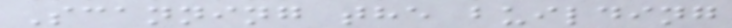Scanning the building
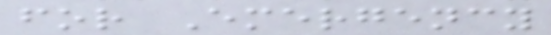for Emergency
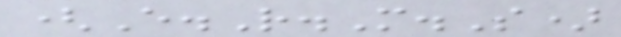(E.R.M.S)
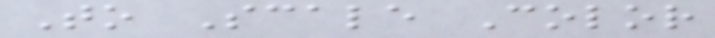To Scale Color
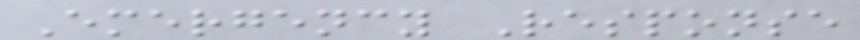Emergency Response
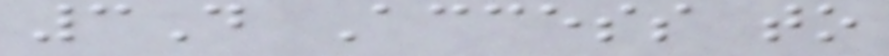3D Access to
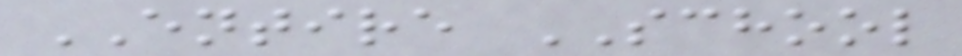ENTIRE SCHOOL
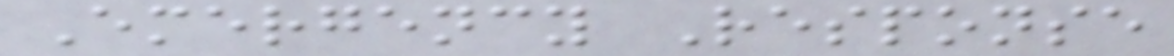Emergency Response
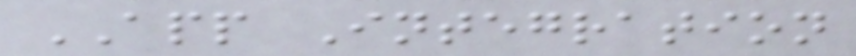APP Integration
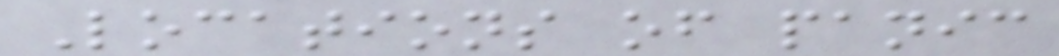Locations of panic
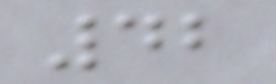42
